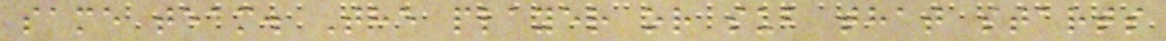same team. The player or sub that starts
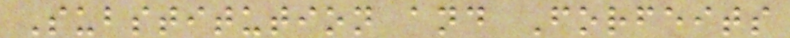Substitution and Forfeits
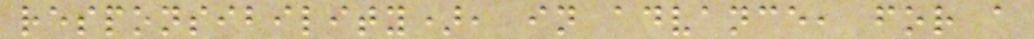responsibility), in advance, for a
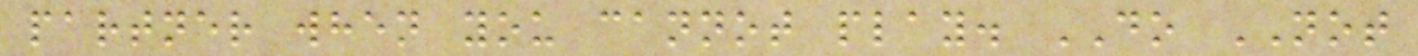partner when you cannot play. DO NOT
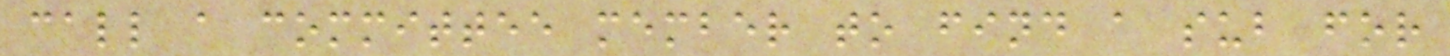call a committee member to find a sub for
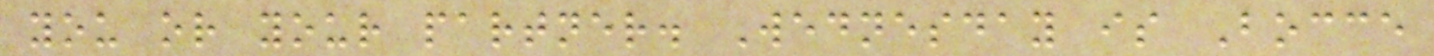you or your partner. Wednesday is Bocce
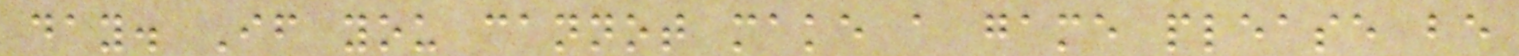day. If you cannot make a game please be
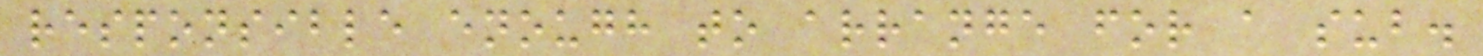responsible enough to arrange for a sub.
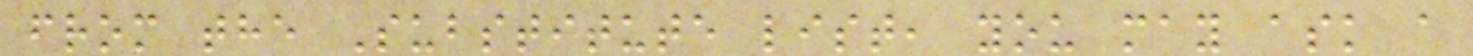from the Substitute list, you may ask a
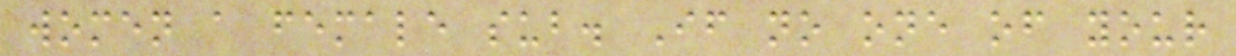women a female sub. If no one of your
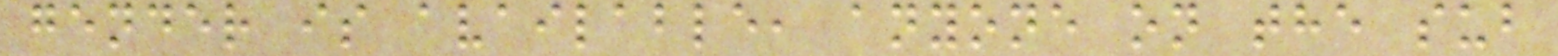gender is available, anyone on the sub
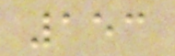153
